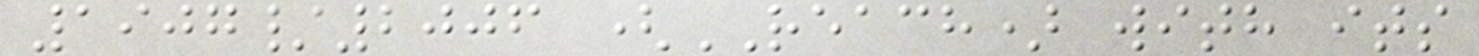1907/2006 (REACH) with its
